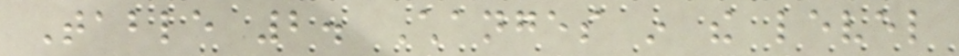Table 2. Changes in the level
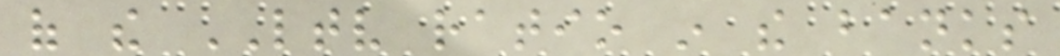of the LTV ratio in the banks
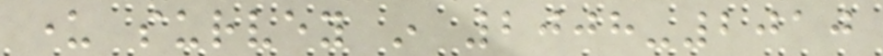under survey in 2008-2010
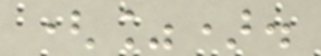(%).
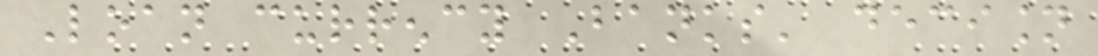Loan currency Banks' decision
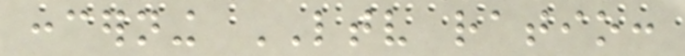concerning LTV ratio:
